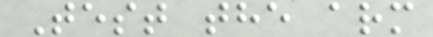Test the arm
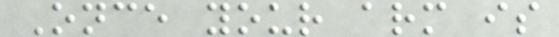Once your arm is
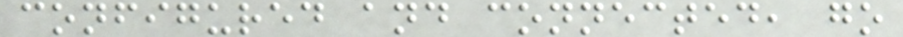configured and connected, go
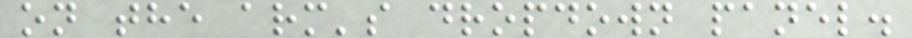on the arm's dropdown panel.
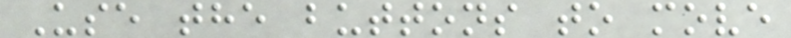Use the buttons to move
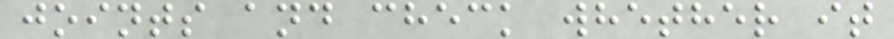joints and check whether it
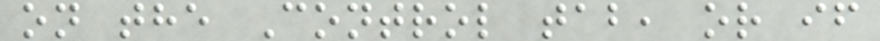on the Control tab, or if
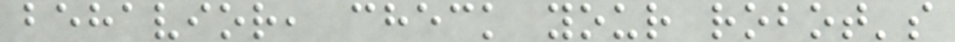behavior, check your robot's
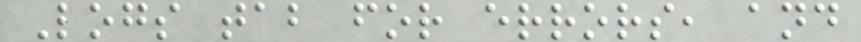Logs tab for errors, and
